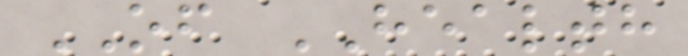OF HEALTH
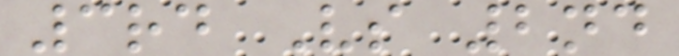3rd Vs 2nd
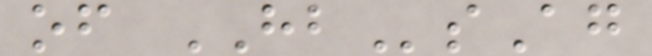of HBsAg
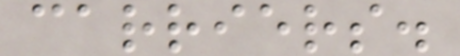carriers.
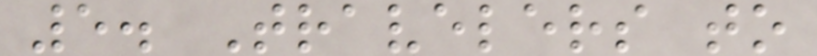5. Travelers to
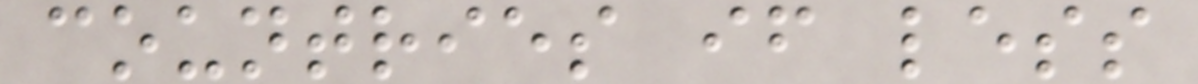countries if less
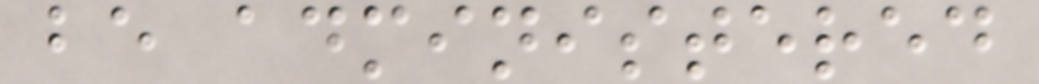be administered
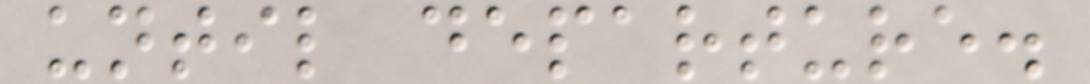until departure.
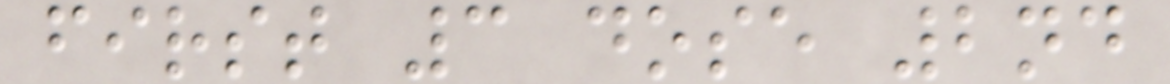first 3 dose 2nd
